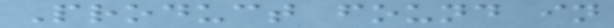Product found in
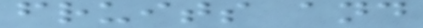fruits and
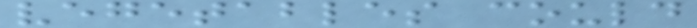vegetables could
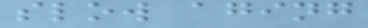slow aging
